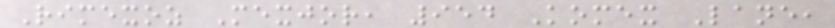Rimexoz Mexjor, 954 Komex Lane,
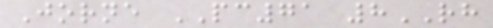Jorne PC71 8RH
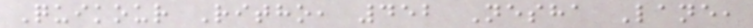Quikour Ritho, 452 Nesha Lane,
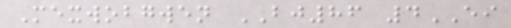Mexwobgwen BJ86 4EI
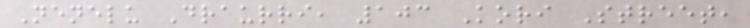Nenelu Draurri, 103 Kori Street,
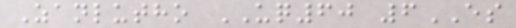Zanlutho UQ60 6ES
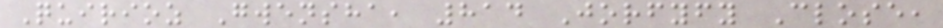Quirioz Gwensha, 814 Jorfyfy Close,
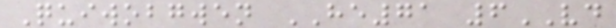Quiwobgwen HE71 6VD
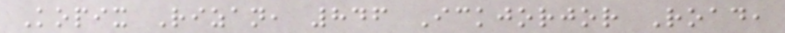Kopix Rizan, 846 Ickjorjor Road,
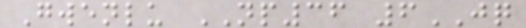Gwenlu NP36 6JQ
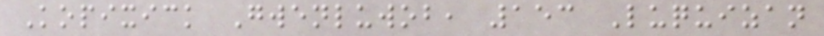Kopixick Gwenluwob, 153 Luquizan
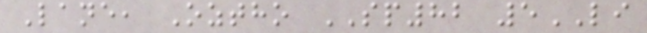Lane, Oztho SP82 5LI
